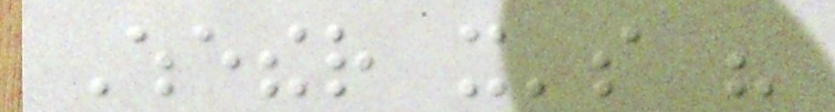Whether it's his
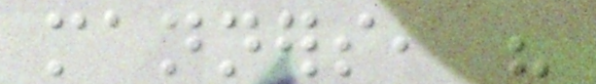manners, his
